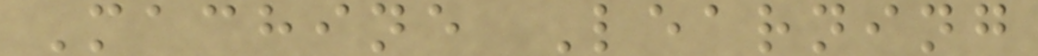Machine Learning
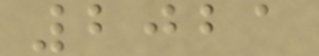2021
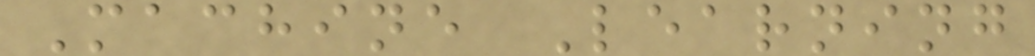Machine Learning
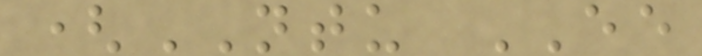(NTU EE
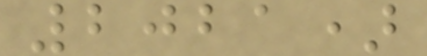2021)
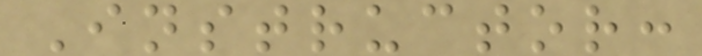Instructor:
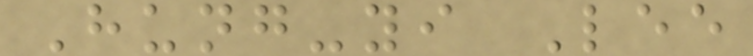Hung-yi Lee
